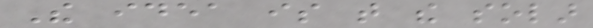The idea is that the solar
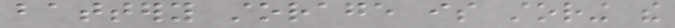battery storage is storing the
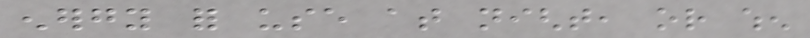energy for use at night, or when
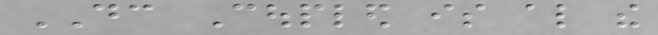DC Coupled is also the
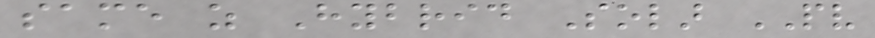same as Hybrid Solar PV
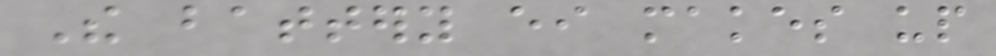The battery either makes up
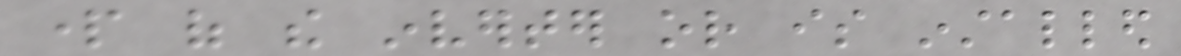part of the inverter or is installed
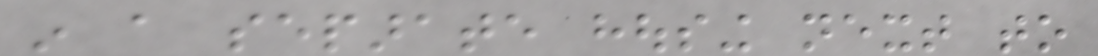in a separate housing next to
